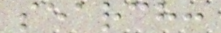search:
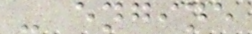- engine
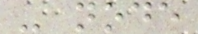- node
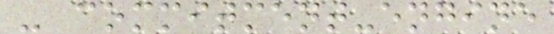- commitment-engine
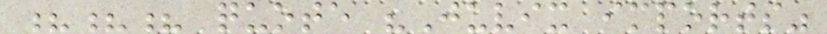??? quote "Juvix imports"
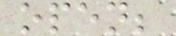open;
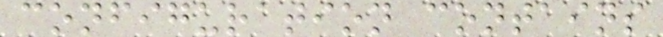configuration contains
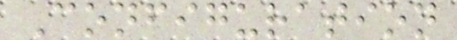Configuration
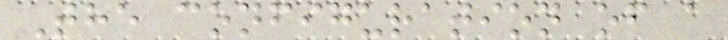The configuration of a
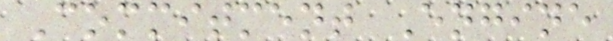Commitment Engine
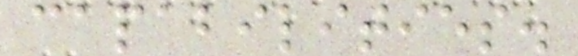capabilities.
